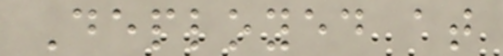Deployed at
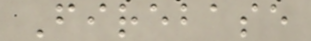Firebase
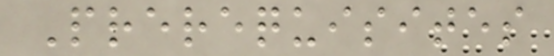Prerequisites
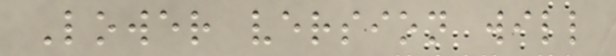Lower version will
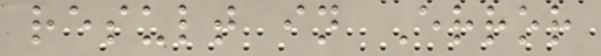result in Error
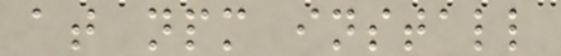at npm install
